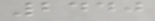2440
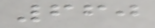660
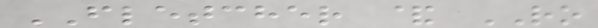FLETCHER & RO
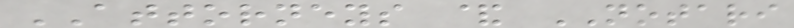ATTORNEYS & NOTARI
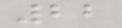22
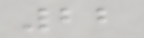22
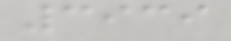3939
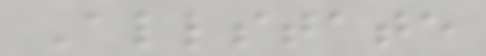Allstate
